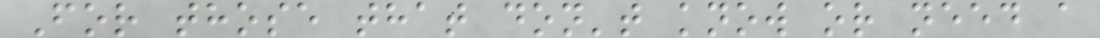For those that don't know or need a
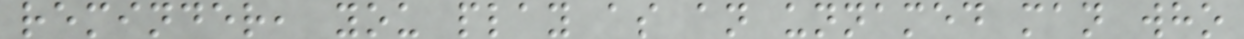reminder, you play as an unnamed man who
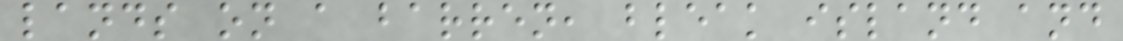lands on a barren, bleak island and
